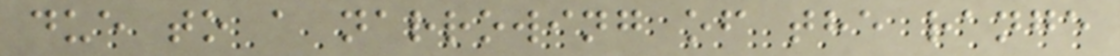due to a narrowing of the range
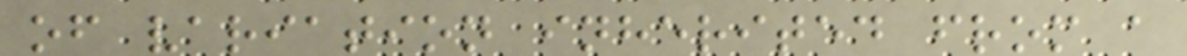of variation inherited from a
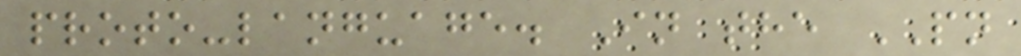proto-language. In the PN
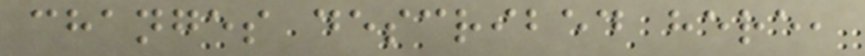changes described here,
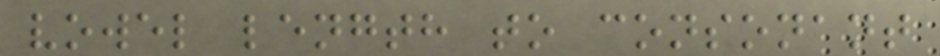vowel length to consonant
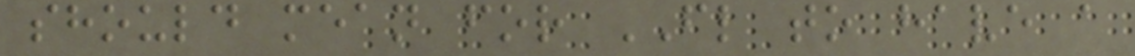should mean for FL to have a
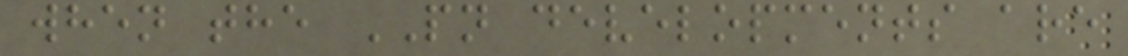when the PN developments are
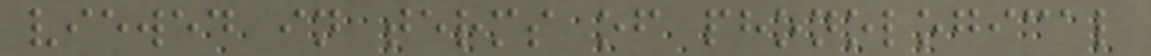viewed in terms of phonological
